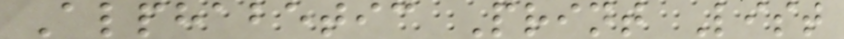Alphabetic Print List
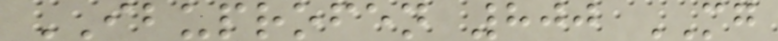IBUPROFEN 800 MG
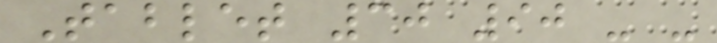Tablet 30 90 - -
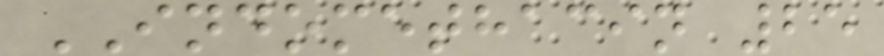INDOMETHACIN 25
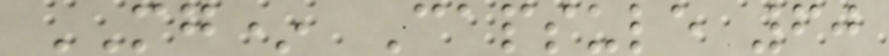MG* Capsule 60
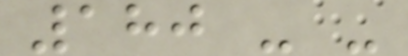180 - -
